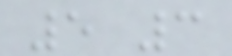5 3
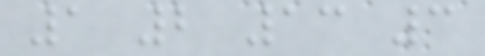1 2 13 3
